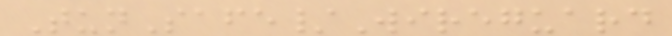TunSafe/Wireguard
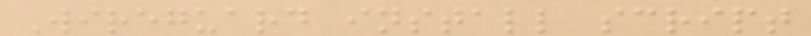Wireguard install script
